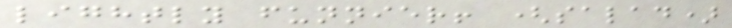lightly funnier! (salad)
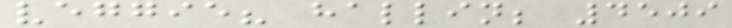veggie? hallin; 4509
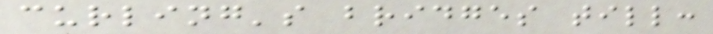curling's bridges till:
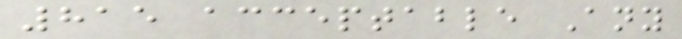815 acceptable Any
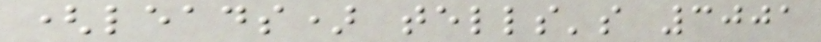(leads) tells's 3001
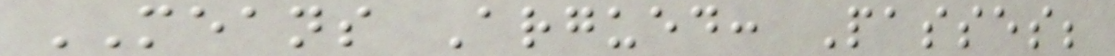MEANS Argued: Passes;
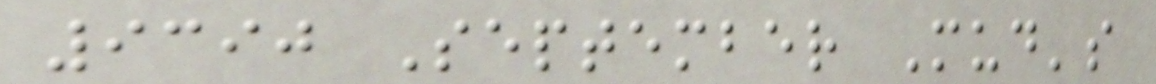9390 September Mud's
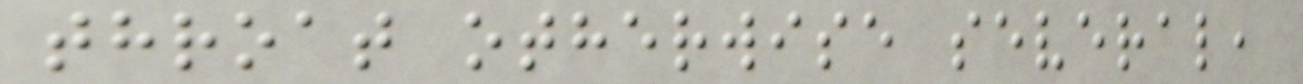throat otherwise several,
